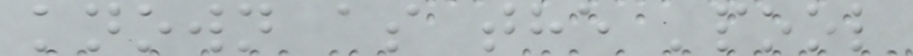known as the 'pool
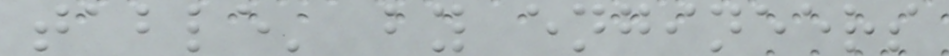table' by engineers
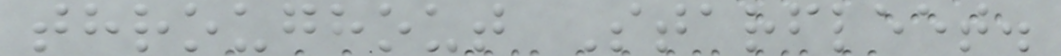throughout Starfleet.
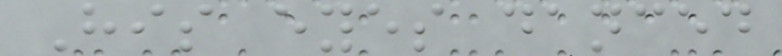His eyes danced
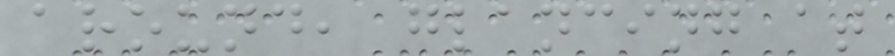around, glancing at
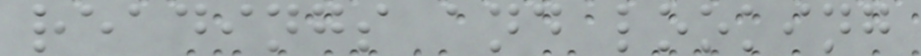readings and looking
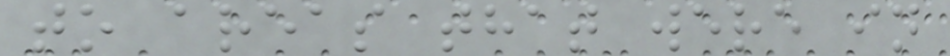to areas that were in
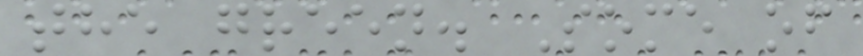the green. Some of
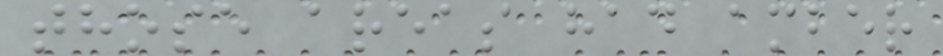those areas had amber
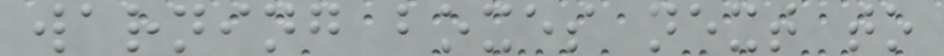warning boxes next to
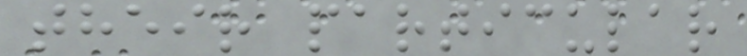their particular
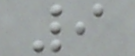9
